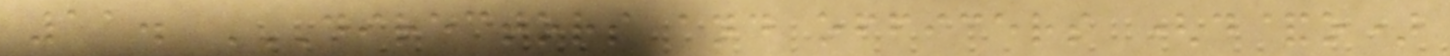11. DIRECTORS AND OFFICERS (D&O)
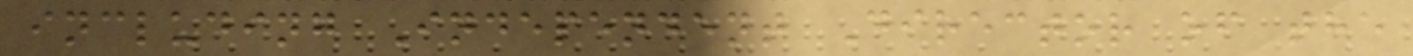including Independent Director of the
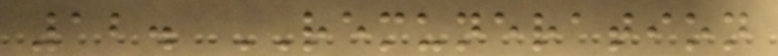12. REMUNERATION
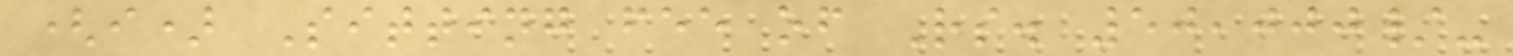(i) Sitting fee of Rs. 50,000/-
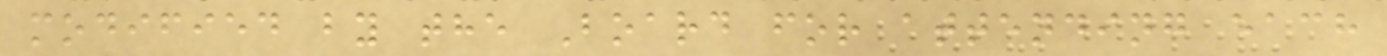modified by the Board for attending each
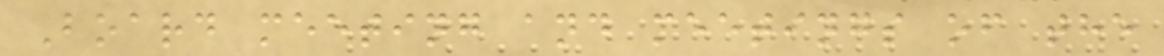Board meeting and meetings of the
